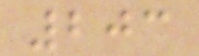203
